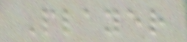Player
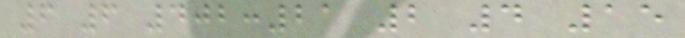6 6 402:21 2 4 15
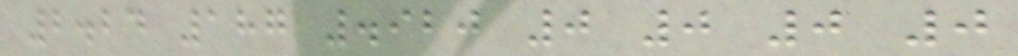2.24 187 .920 0 0 0 0
